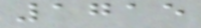1715
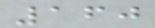160
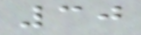30
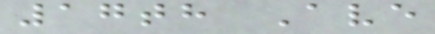17th Ave
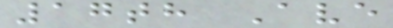17th Ave
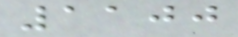1100
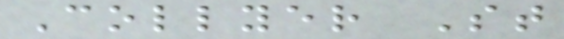Collyer St
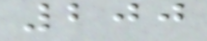200
